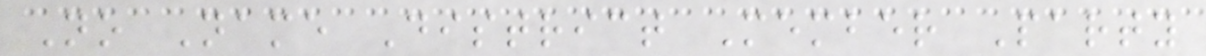No Name District Member Party
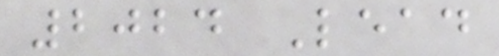2024 Lead
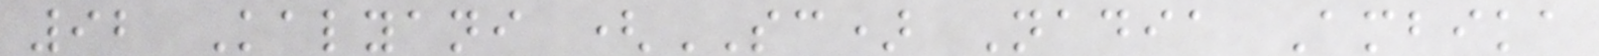92 Kalyani (SC) Nadia Ambika
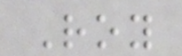Roy
